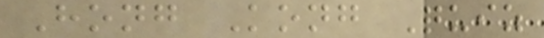Hong Kong Quiz
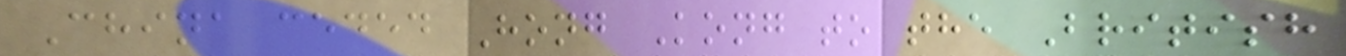China ceded Hong Kong to the British
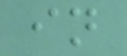in
